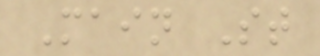Main St
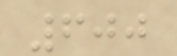600
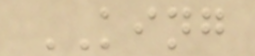KING
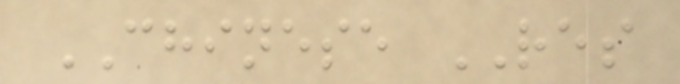CHINESE RES
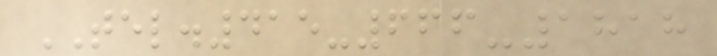TEL.415-666-1818
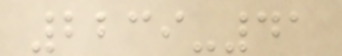2239-41
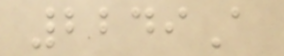2249A
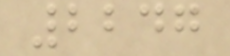2247
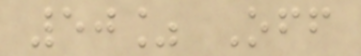50% Off
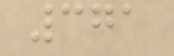371
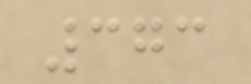373
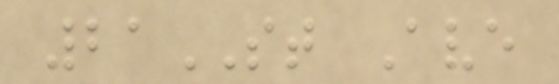21ST Ave
